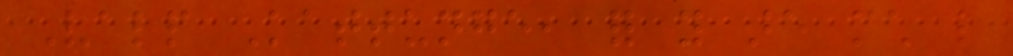Valp Kattunge, for you are much like
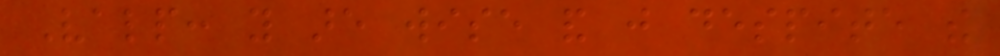Valp: you are wise and just despite the
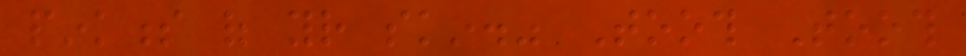pinkness of your skin." Tooth Tooth
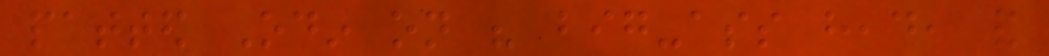patted Odin on his big-ass head, and
